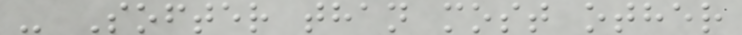- Softer than most other
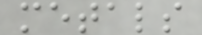metals
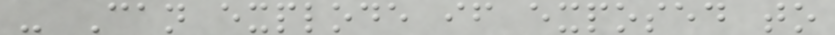- Can explode if exposed to
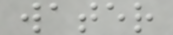water
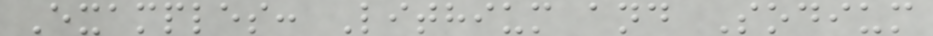Examples: Lithium and Sodium
